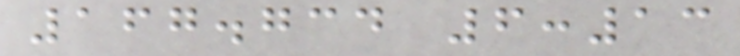167.734 6:13
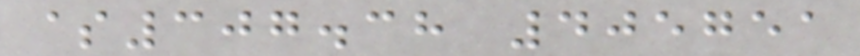$307.38 405751
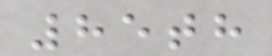85th
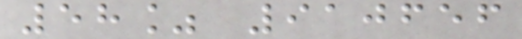58% 910656
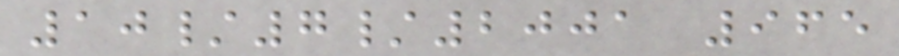10/7/2001 965
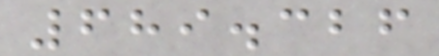689.326
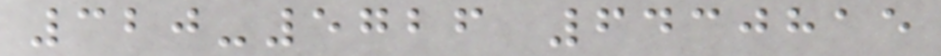320-5726 6430815
